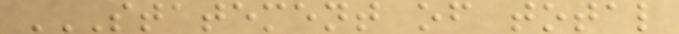STATEMENT OF TOTAL
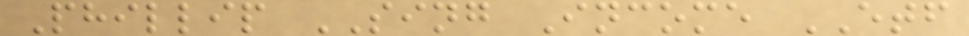Phillip SING Income ETF
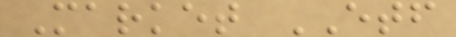Market ETF
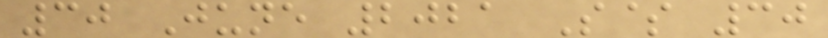30 June 2021 S$ 30
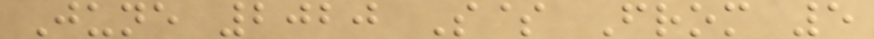June 2020 S$ From 5
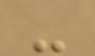-
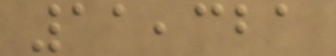11,321
